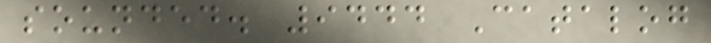sounded. 9444 Catalog
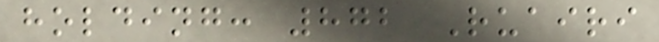holding: 872 Ruairi
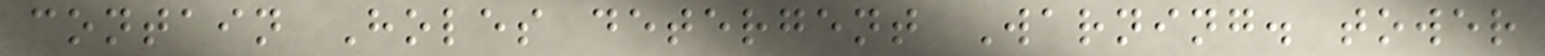contain Holes detergent Warning. tower
